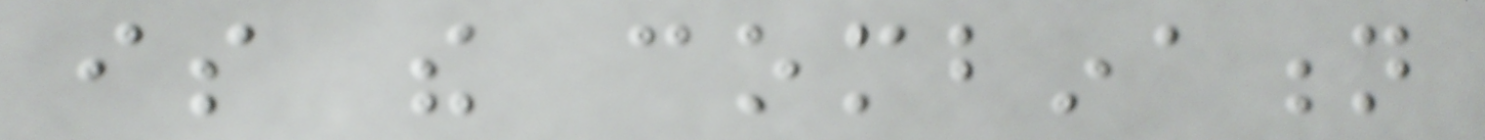is the combination
